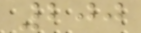200
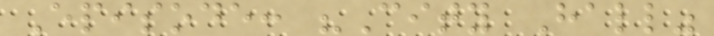Episode: "City Hall"
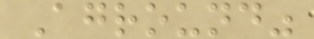Aground"
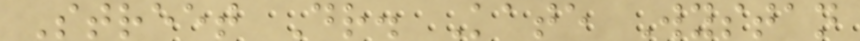Street Dr. Kate Wystan
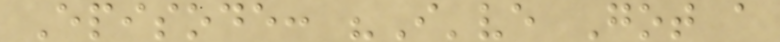Episode: "I've Got a
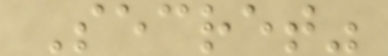Secret"
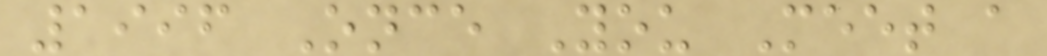1996 Once You Meet a
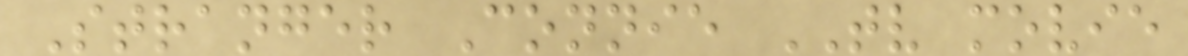Stranger Connie TV movie
